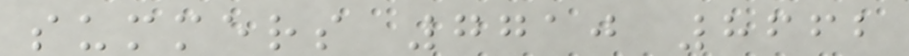summers 7710 8662
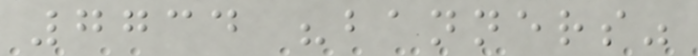7734 "banners"
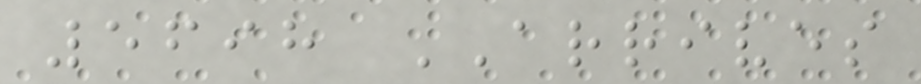5698 ARRIVES
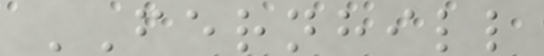FERNHILL
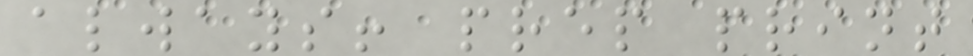always! prep print
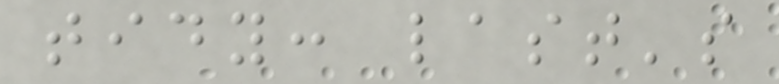tidy: last's
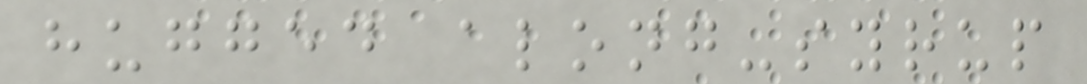hugged along-syrup
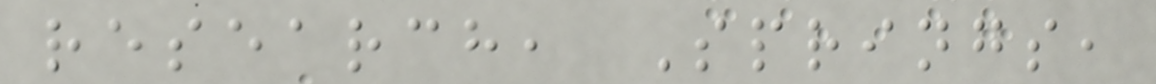research, Springs,
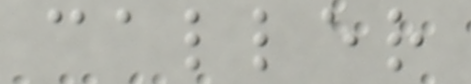caller
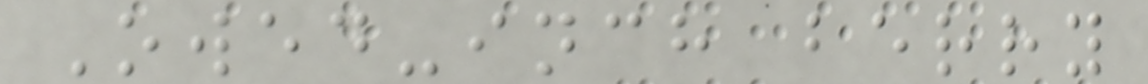Owed-inch berry
